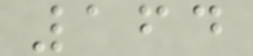164
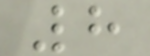8
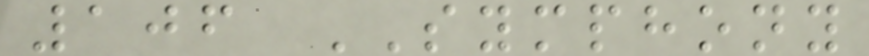106 SYMPHONY
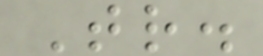Tr.
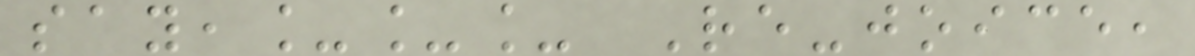say,___ Re-joice,
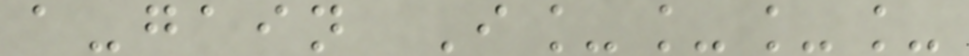a-gain I____
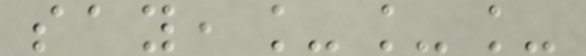say,___
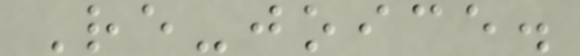Re-joice.
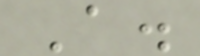A.
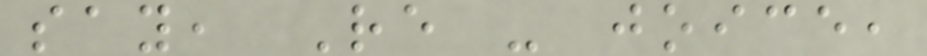say, Re - joice,
